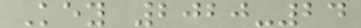Key 2020-24
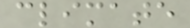climate
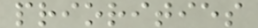priorities
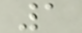1
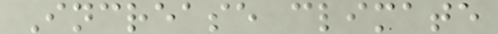Increase climate
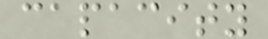capacity
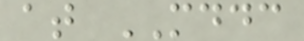at MDDC
